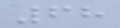68
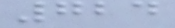724
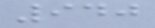940
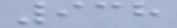938
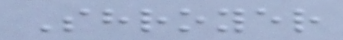Shroyer
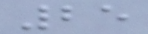25
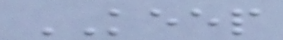KEEP
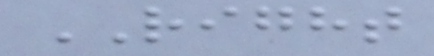RIGHT
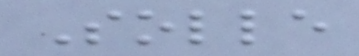Solle
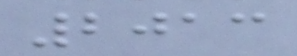2013
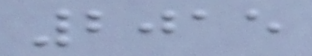2015
